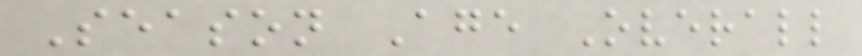Season Age Overall
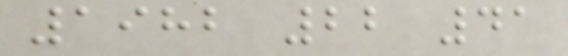1982 22 41
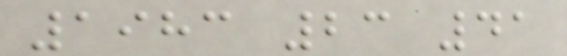1983 23 41
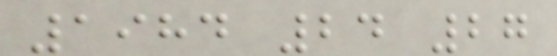1984 24 27
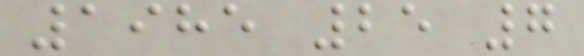1985 25 7
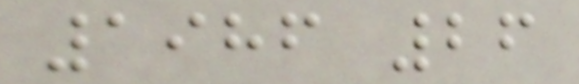1986 26
